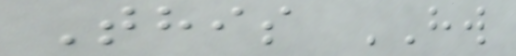This HW
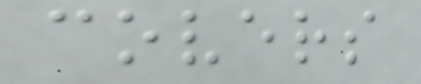covers
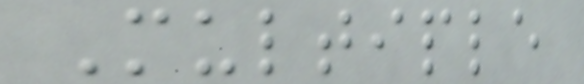Multiple
